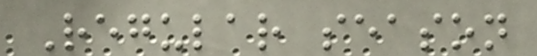Regular season
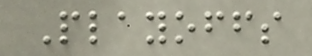Playoffs
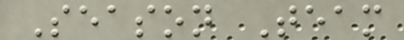Season Team
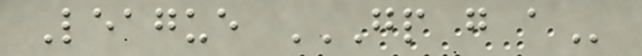League GP G A
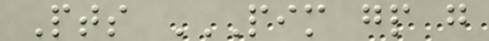Pts PIM GP G
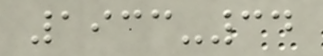1933-34
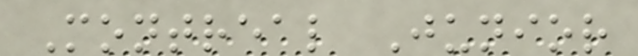Montreal Junior
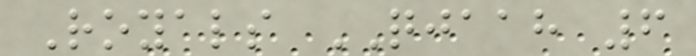Royals QJAAH 6
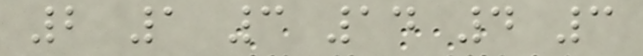2 1 3 14 4 3
